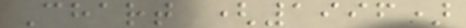Chart (1996)
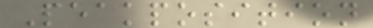Peakposition
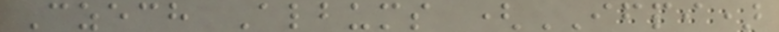Czech Albums (IFPI)
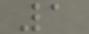1
